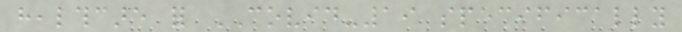healthcare for COVID-19 specifically
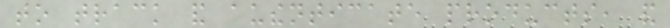to track and authenticate products, and
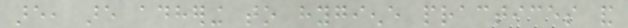are, are adhering to hygiene practices and
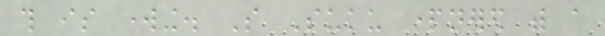this is working. So Suku partnered with a
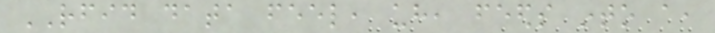RFID data feel, uh, feeds into a,
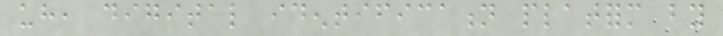uh, digital identification platform by
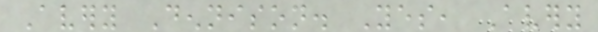Avery Dennison. Yes, Avery
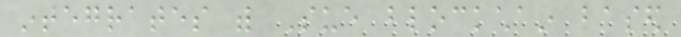integrates with Sue blockchain based
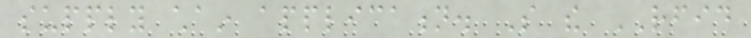supply chain application. So the RFID
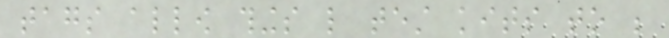tags allow things like test kits to be
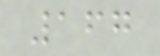167
